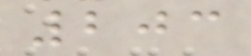203
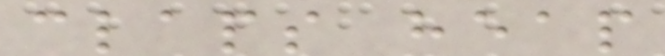claps heap
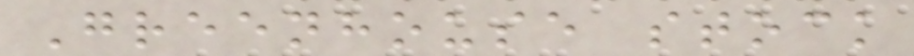Greenhouse stock
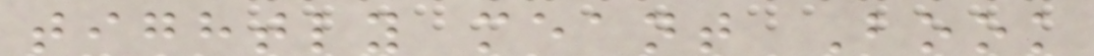tightly meant Book
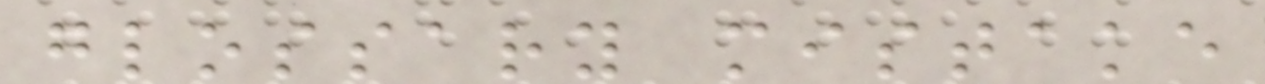glossary mistake
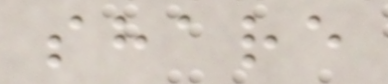share
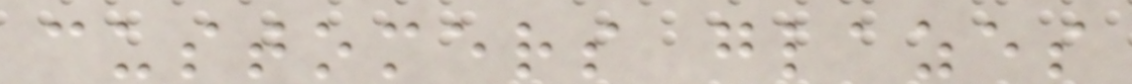customers glazes
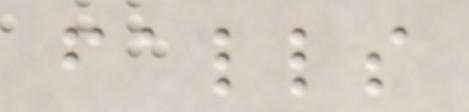falls
